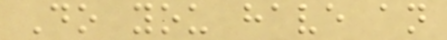Do you have an
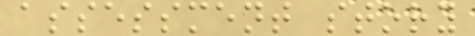assessment story
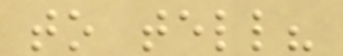to tell?
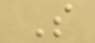S
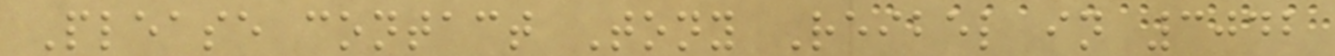Please contact Tony Reibel in 3042
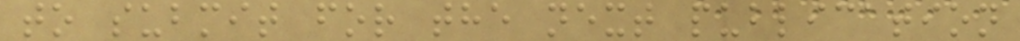to submit for the next publication
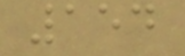154
